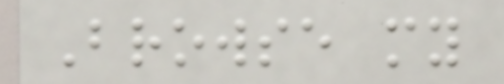Browse my
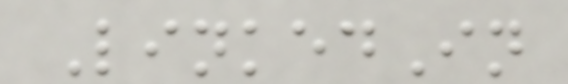LinkedIn
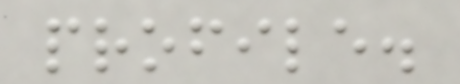profile.
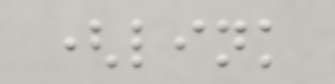(link
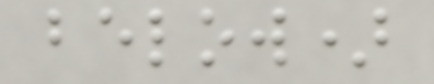below)
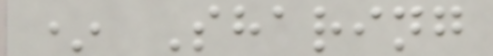* Sharing
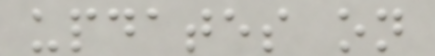updates on
